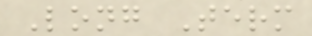Long Term
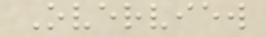Overview
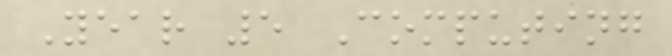Year 5 Computing
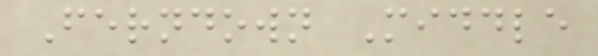Ferndown Middle
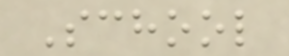School
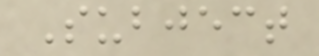Subject
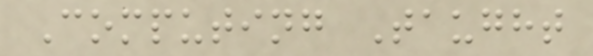Computing Taught
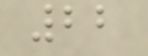22
